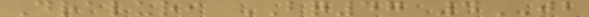Draluri BQ47 4JB
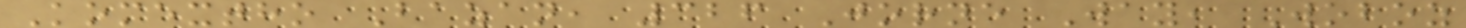Komextho Bazan, 326 Jorne Way, Woboz
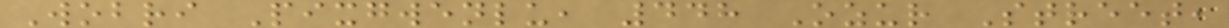Wobri Pixgwenlu, 448 Ozur Street,
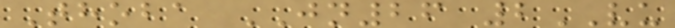Thoba JN26 2VU
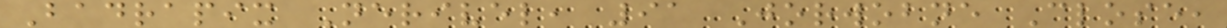Badrapix Nerivel, 91 Jorwobne Close,
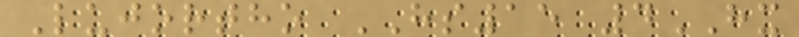Lujortho HS15 4HX
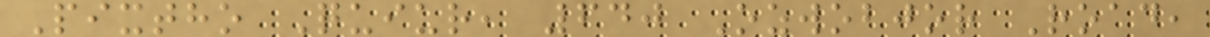Pixtho Quiur, 640 Ozwobjor Road,
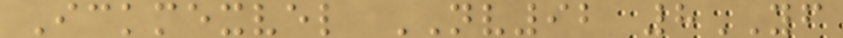Ickmexvel NV92 8YF
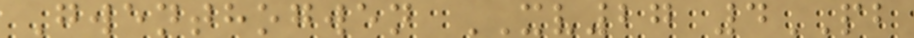Gwenthogwen XV27 4PB
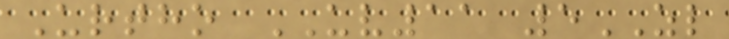Urtho UV11 5ZL
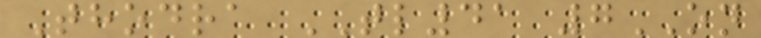Thodra TL41 7ON
